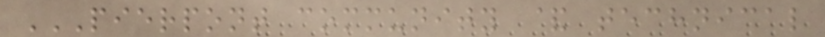PIERPONT COMMUNITY & TECHNICAL
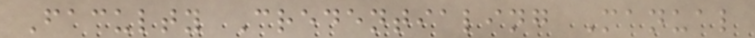Faculty Credentialing Manual
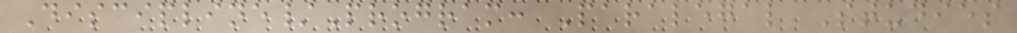Discipline/Program: Paralegal Studies
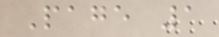Page 1
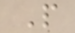P
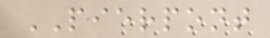PIERPONT
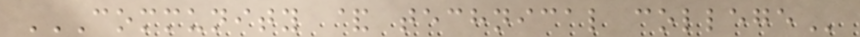COMMUNITY & TECHNICAL COLLEGE
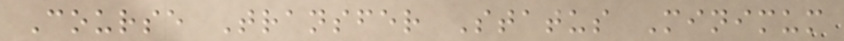Course Transfer Status Minimum
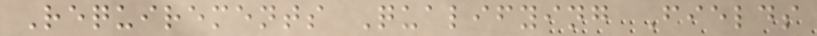Requirements Qualifying Fields
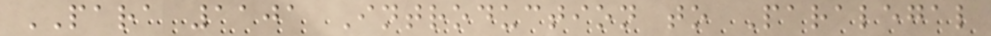PARA 1101 Introduction to Paralegal
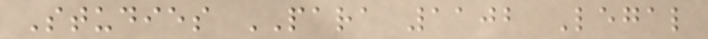Studies PARA 1102 Legal
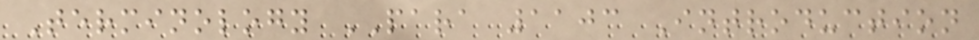Terminology PARA 1103 Introduction
